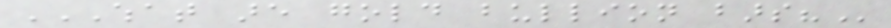WHAT ARE GOLD BULLION BARS?
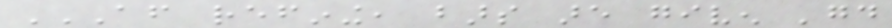AFTER REFINING, BARS ARE GIVEN 'GOOD
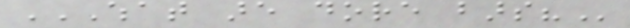WHAT ARE DORE BARS?
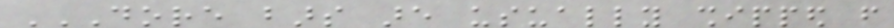DORE BARS ARE USUALLY SHIPPED FROM
